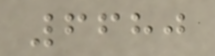6680
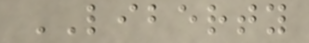LIBERTY
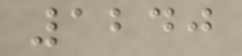1240
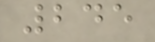245
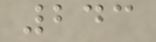243
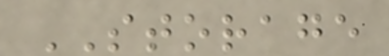STORAGE
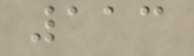113
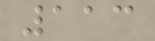113
